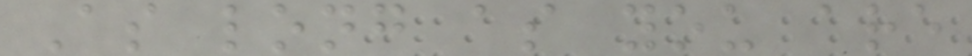As long as you are
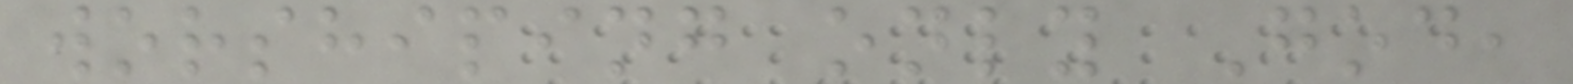worshiping only God,
